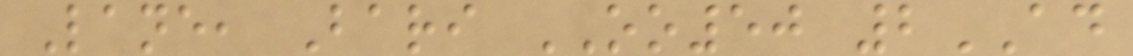Lane, Bari OO50 2AD
